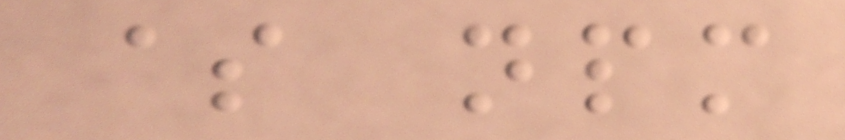$ npm
